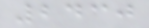2430
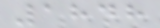1848
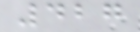427
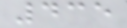435
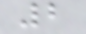2
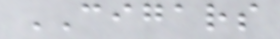CIGARS
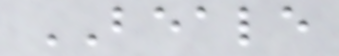BEALE
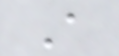A
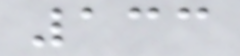133
